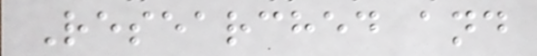Researched and
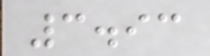3.93
